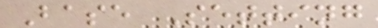Base Setting
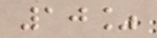10%
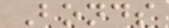Bonds
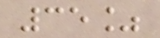35%
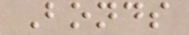Bonds
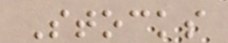Stocks
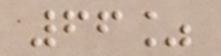66%
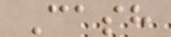Cash
